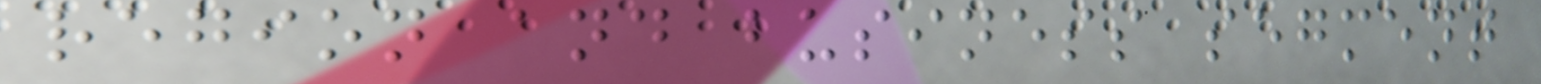region and business segment
